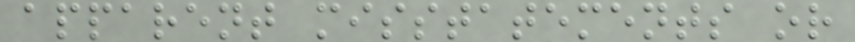apparent misstatements or
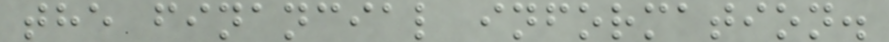the financial information.
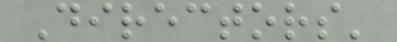Directors'
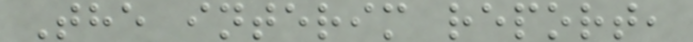The interim report,
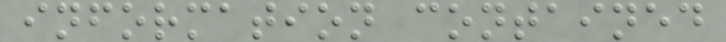information contained
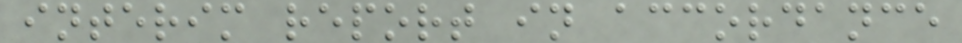interim report in accordance
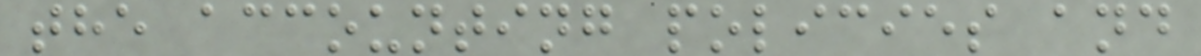the accounting policies and
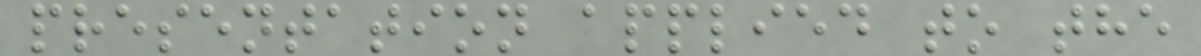presentation applied to the
